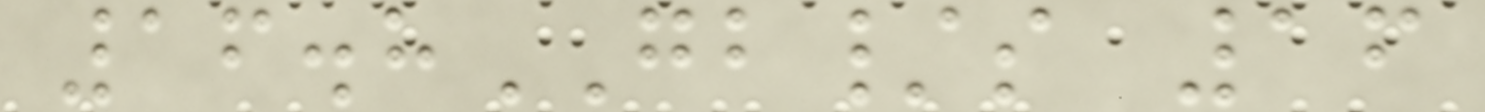16.8GB/s 16
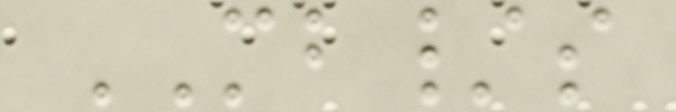MB/s
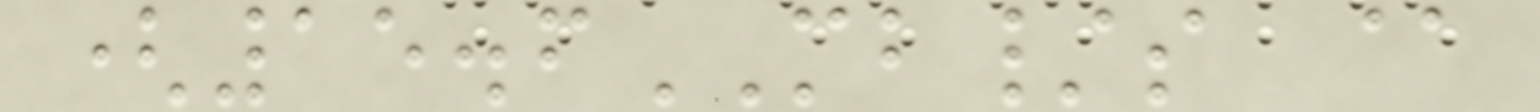(15.6MB/s @
